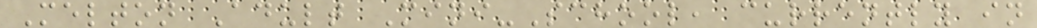Melton Adult Mini-School, currently in
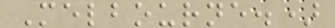Melbourne.)
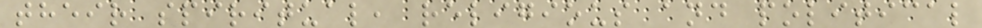their spiritual, religious and political
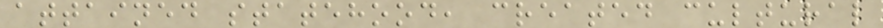attained statehood, created cultural
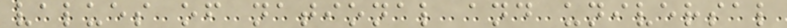values of national and universal
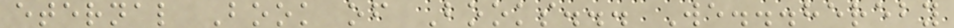eternal Book of Books... We...hereby
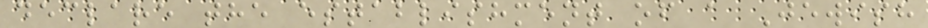declare the establishment of a Jewish
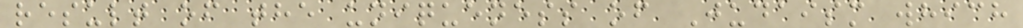result of the uniqueness of Judaism which
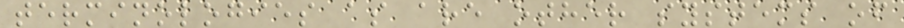terminologies as are other systems of
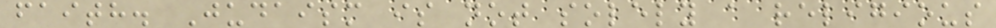faith. Judaism is not solely a religious
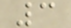3
